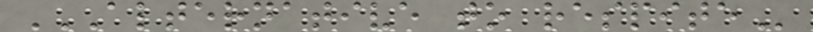ALTERNATIVE TO RESPITE
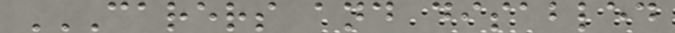CARERS AND DISABLED
